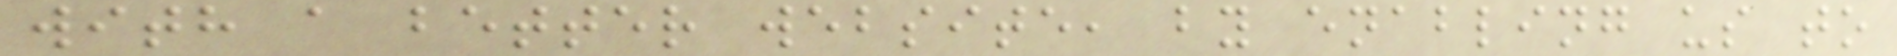with a better website, by enabling us to
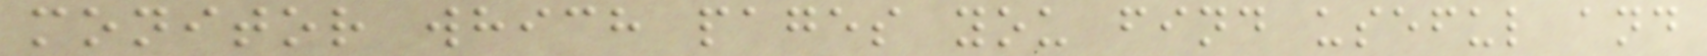monitor which pages you find useful and
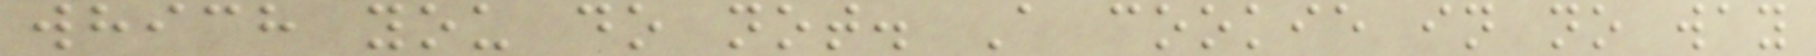which you do not. A cookie in no way
